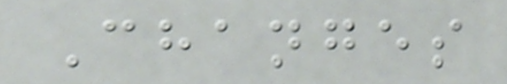Changes
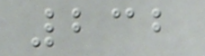232
